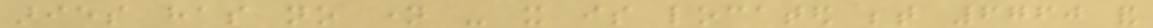aries has no name - it is located between 6760 and
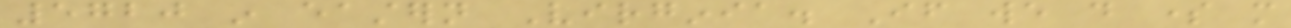5720 in eastern Virginia. If we do some more
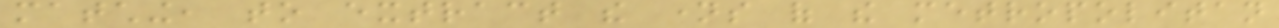matching, to extract the names of the metropolitan
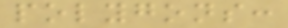polygons:
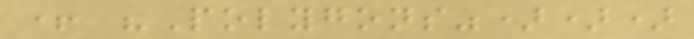+ "Polygons")))
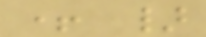+ }
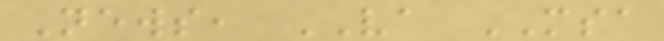News, VA MSA
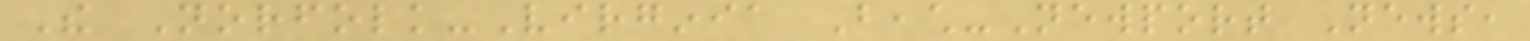The Norfolk-Virginia Beach-Newport News,
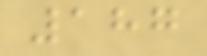187
